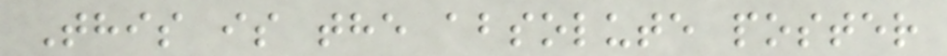This is the absolute poster
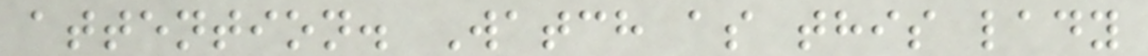attention. Watch as this lady
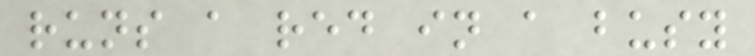runs a red in a busy
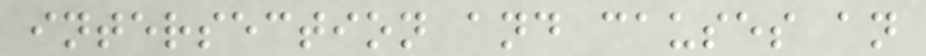intersection and causes an
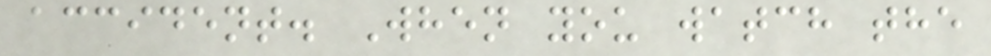accident. When you watch the
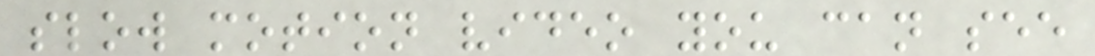slow motion video you can see
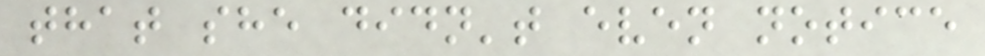that she didn't even notice
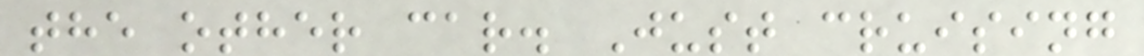the other car. Just cruising
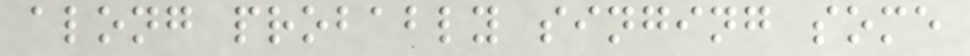along probably singing some
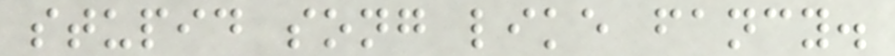stupid song like fancy.
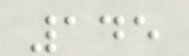145
